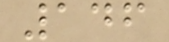146
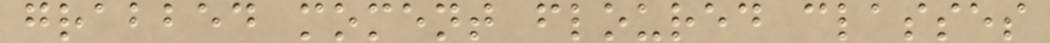grabbed moment floured classes
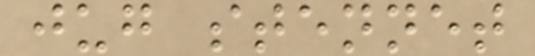jug stennet
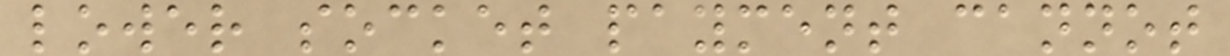lower socket payment cannot
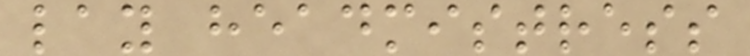lay headmistress
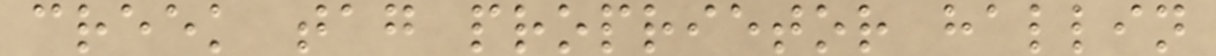creek tag proprietor hallin
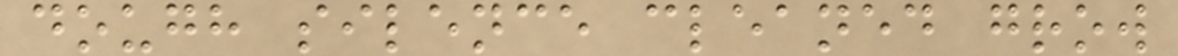dough silence cleaned grow
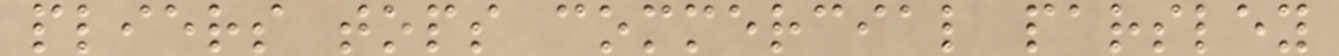pliers tops commercial parsley
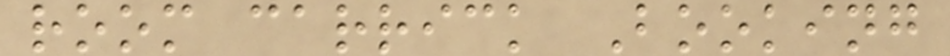room carrick Booking
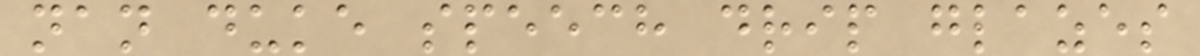nan duke speech drip glazes
